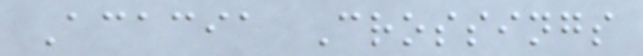Acacia Crossings
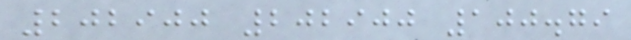202900 202900 100.79
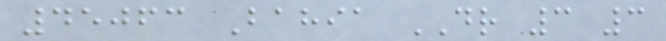45063 Bahia DR 3 3
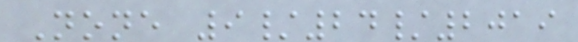None 9/24/2019
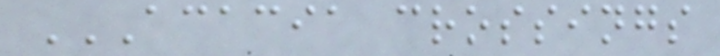ACACIA CROSSINGS
